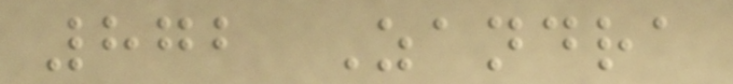872 Zandra
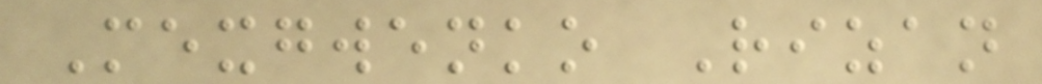Mexgwenko Rizan
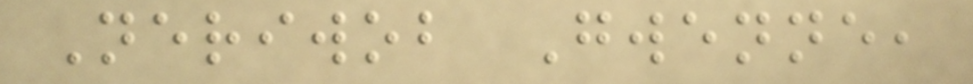Neriwob Gwenne,
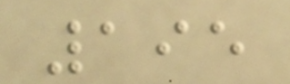195
